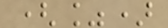(%)
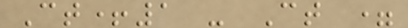Ct+1 - Ct =
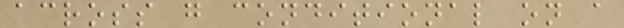across g conditional on a
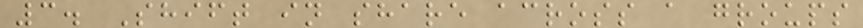3. Shift in share across a groups
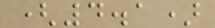(4.1)
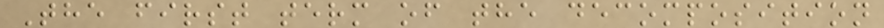The first term of the decomposition
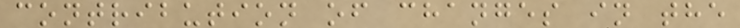contribution of changes in the
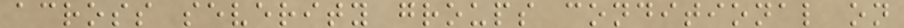across severity groups conditional on
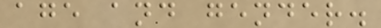age and gender.
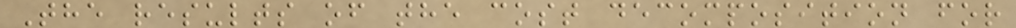The results of the cost decomposition for
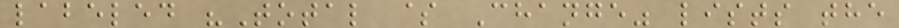labeled "Total $ Change" lists the
